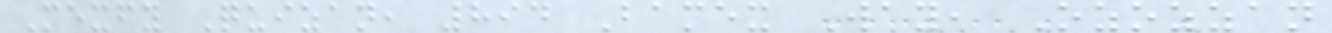Mexfy Quizan, 894 Bamex Way, Ozozzan
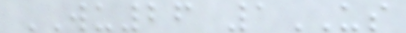WU26 1US
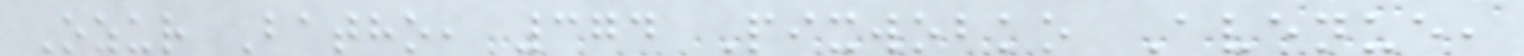Ozur Batho, 374 Pixwobko Avenue,
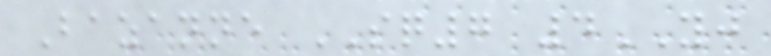Bazanne SQ7 4YJ
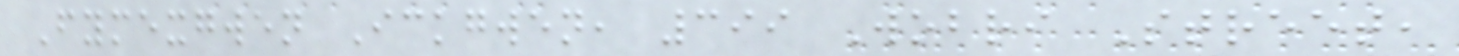Fymexgwen Ickgwen, 399 Wobri Street,
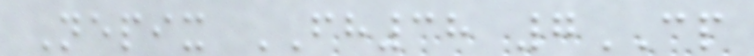Nepix FH38 7CP
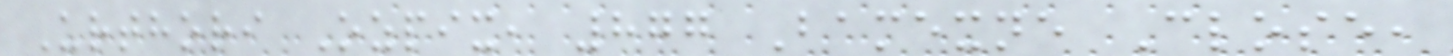Urthori Ozpix, 877 Bamexne Close,
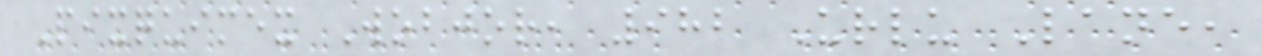Pixquimex Wobjor, 982 Urlu Lane,
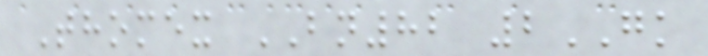Thomex BN82 2GK
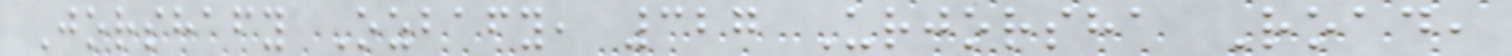Jorshafy Ozbafy, 327 Urjorsha Road,
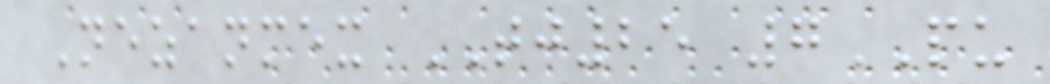Nezanmex TJ25 7PU
